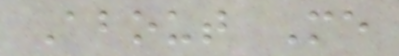About Me
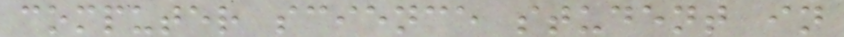computer science student in
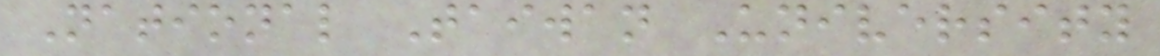National Taiwan University
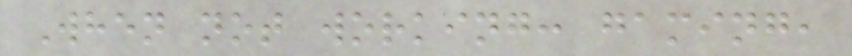When not working: gaming,
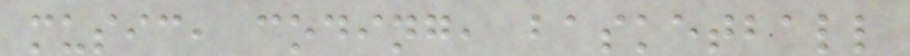music, coding, basketball
